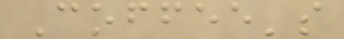Coffee's
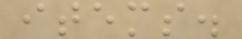items.
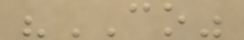"CO"
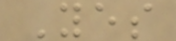Yes
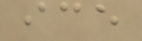ice
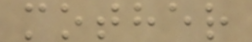mother
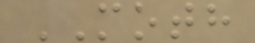MOTH
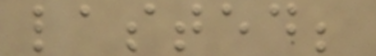lasted;
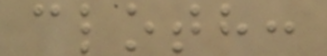cloth:
